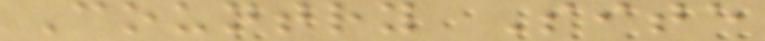Country Site
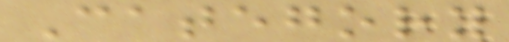Category
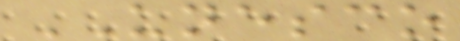UNESCO
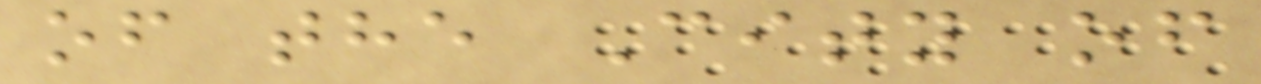of the City of
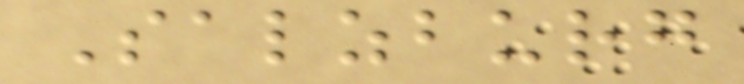Salzburg
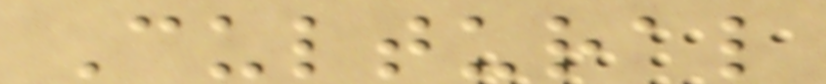Cultural
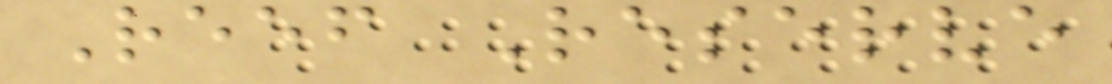Reef Reserve
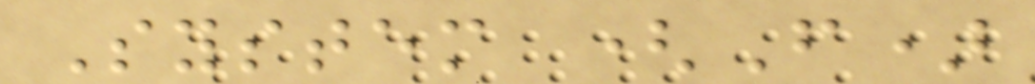System (F)
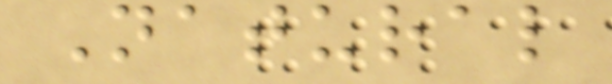Natural
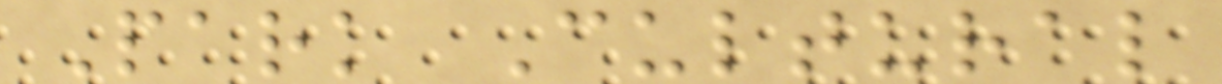Park Cultural
